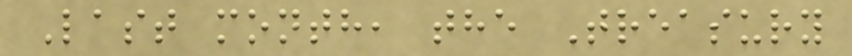Last month, the Treasury
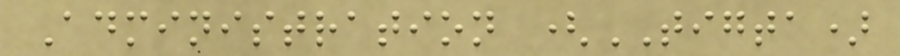Administration (TIGTA)
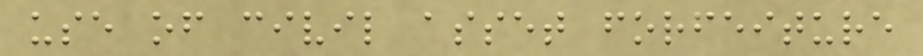use of civil asset forfeiture
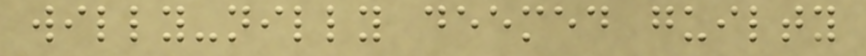willy-nilly deemed guilty
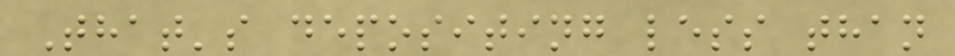That's depositing less than
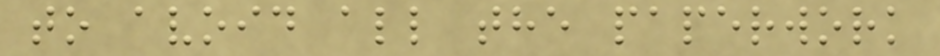to avoid all the paperwork
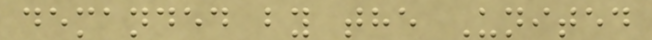demanded by the United
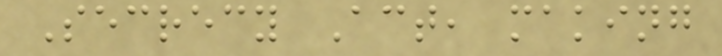Secrecy Act, making
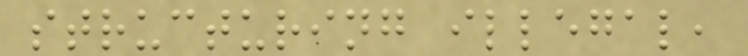structuring illegal,
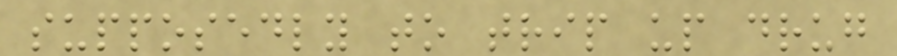supposedly to trip up drug
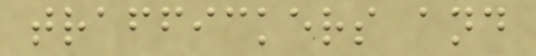traffickers and
